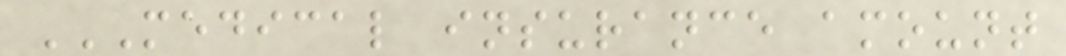MEDICAL INSURANCE AMOUNT
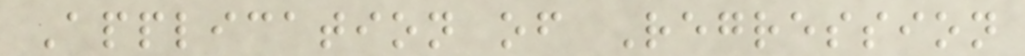Application of Regression
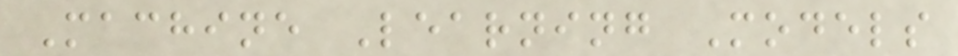Machine Learning Models
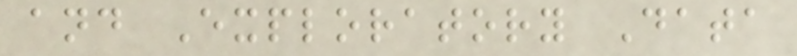and Exploratory Data
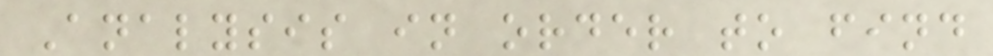Analysis in order to find
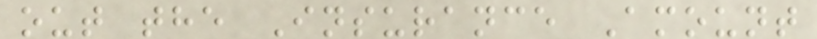out the Insurance Amount
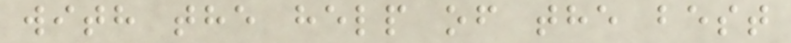with the help of the best
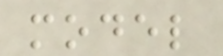model
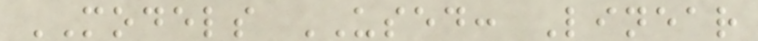MODELS USED: Linear
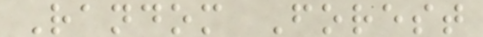Random Forest
